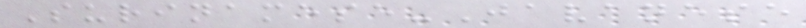Surinamese-Javanese
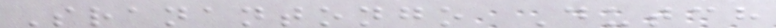Sranantongo Dutch
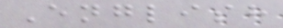English
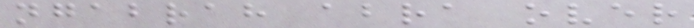ngabrah abra over
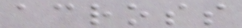across
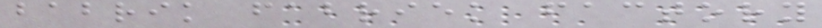babrik fabriek factory
